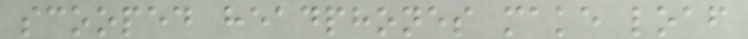scooped headphones make loaf
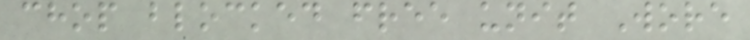chop blocked free unit Wore
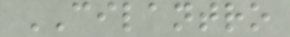CILANTRO
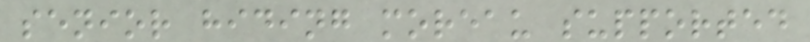senior hiding moreau supported
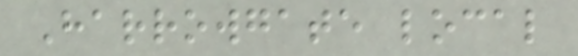Harrowgate local
